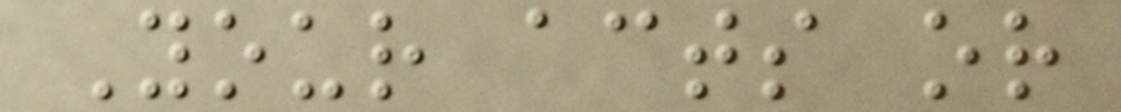Your acts or
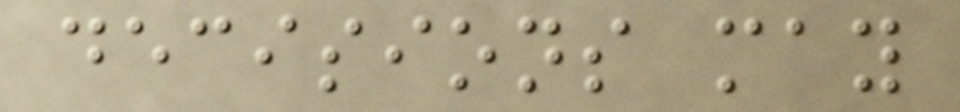decisions may
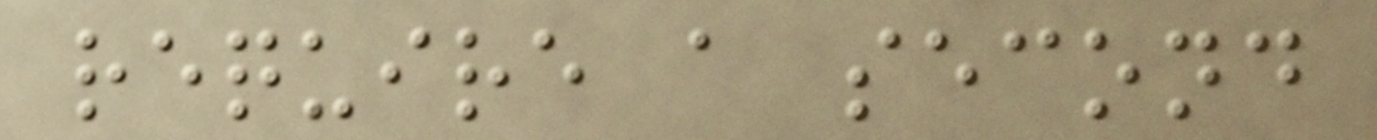require a second
